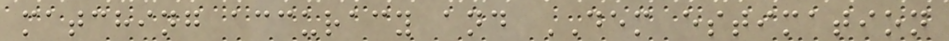matching accuracy and DEM estimation
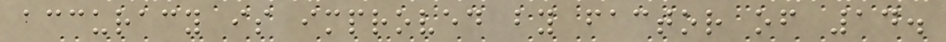accuracy is improved by factor of 14.
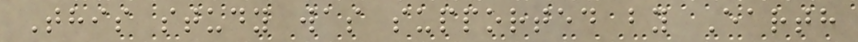This study was supported by Earth
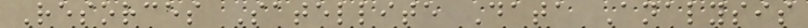Resorces Satellite Data Analysis
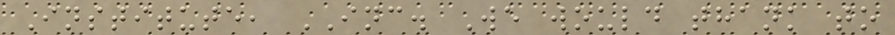Institute, INC. We would thank to
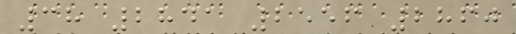38 2841 2556 2860
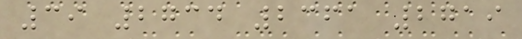39 2734 2361 2719
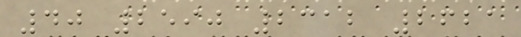40 2590 2312 2621
